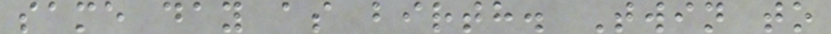same day as birth. Twin to
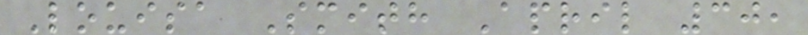Louisa Smith April 30,
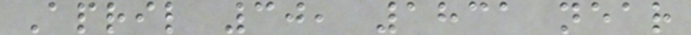April 30, 1831 near
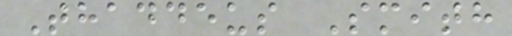Thaddeus Smith
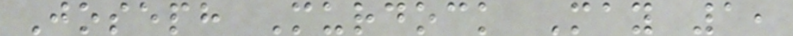Joseph Murdock May 1,
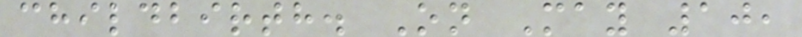childbirth. On May 10,
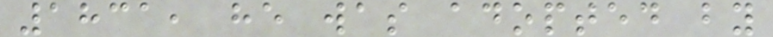1831, he was adopted by
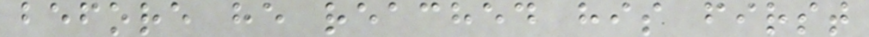before he reached his first
